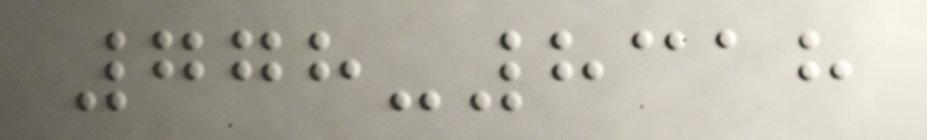778-8318
